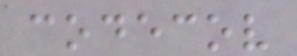codecov
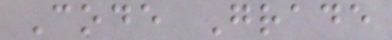Code Grade
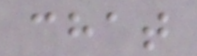chat
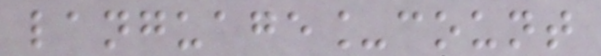language_count
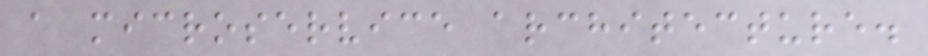a microservice architecture.
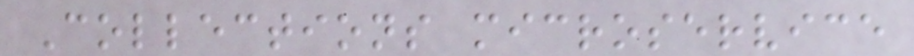Collections microservice
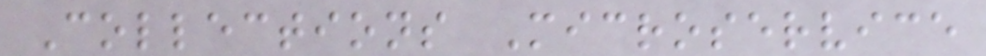Collections Microservice
